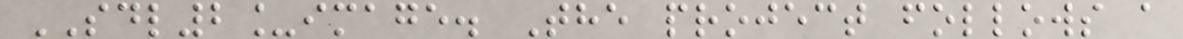SDL2_image. The project follows a
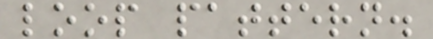loop pattern.
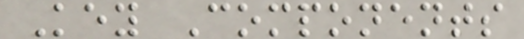Key Components
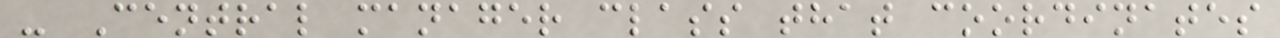- Central manager class that coordinates
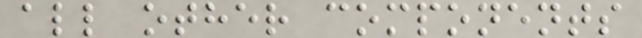all other components
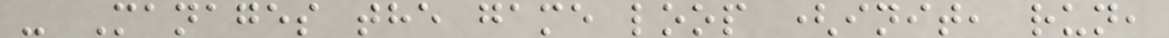- Manages the game loop (init, run,
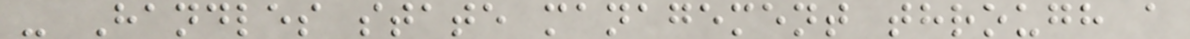- Handles state management through a
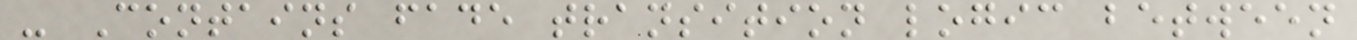- Contains fade transition logic between
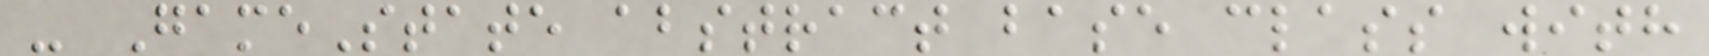- GameState abstract base class with
